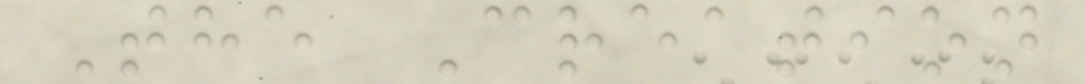The Creation
